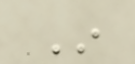In
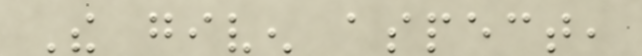The given aspect,
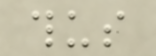thus
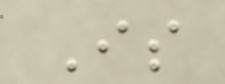Is
